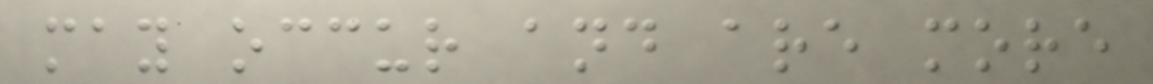may occur and are more
